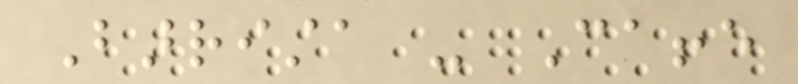Barrista - Caffe
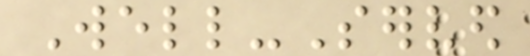Well-Served
